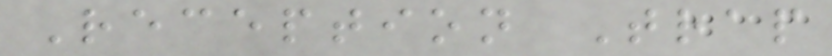Reception Trap
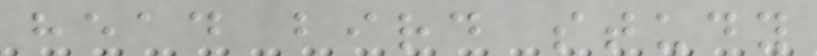head bird study
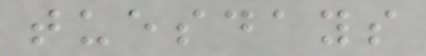tuesdays
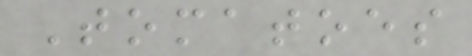Tomatoes
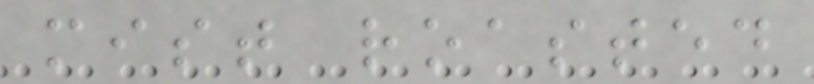mist roasted
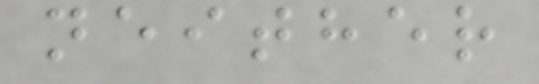neither
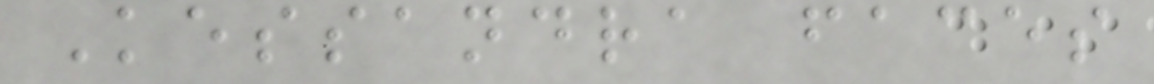Kessandra faces
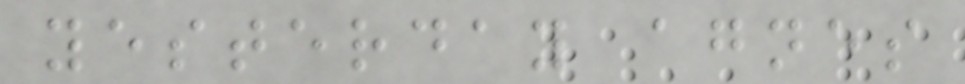yesterday agnes
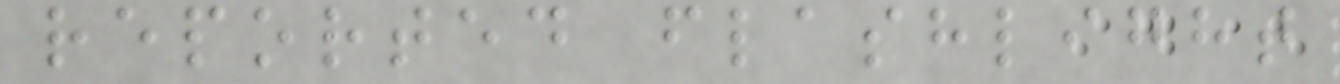reported flashlight
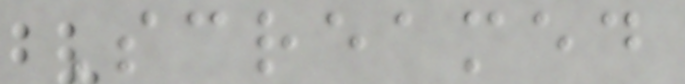Screamed
